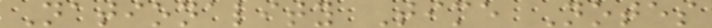Nationality Time Notes
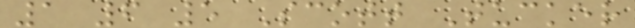1 6 5 Scott Tucker
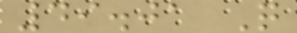49.01 Q
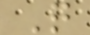Q
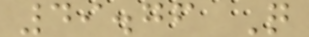49.76 Q
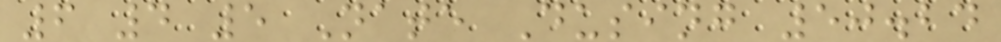6 4 5 Nate Dusing 50.24
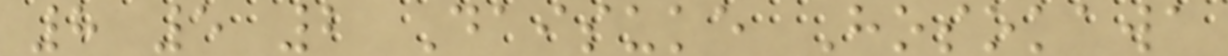8 5 2 Daisuke Hosokawa
